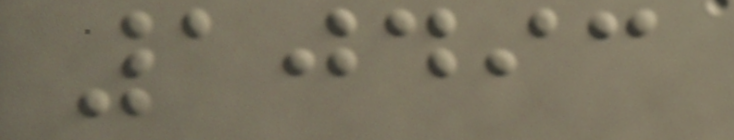10493
